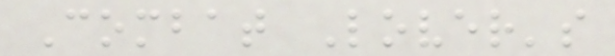Combat Lover's
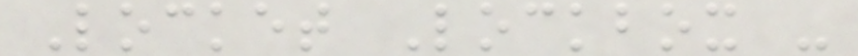Locket Lockbox -
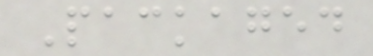Packaged
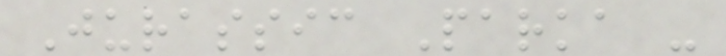Jurassic Parka -
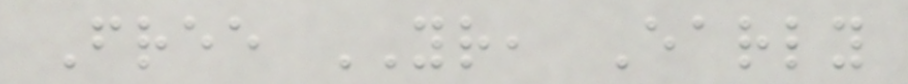Free YR, Early
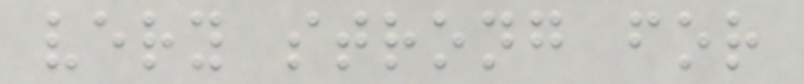very strong for
